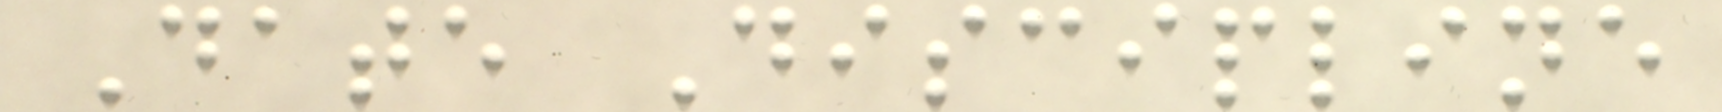Date Discipline
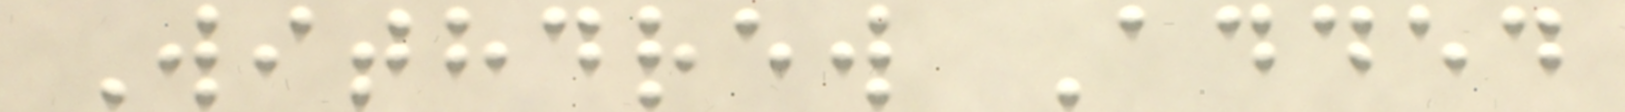Withdrew Added
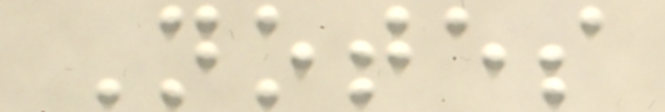Notes
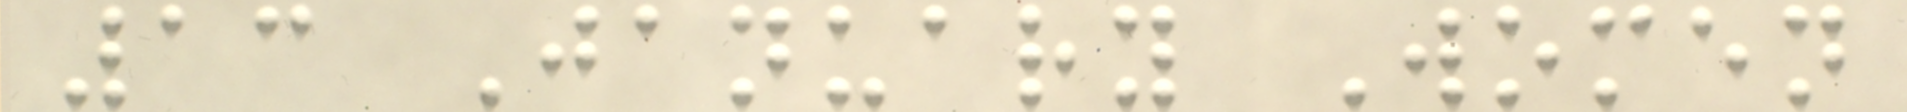13 January Women
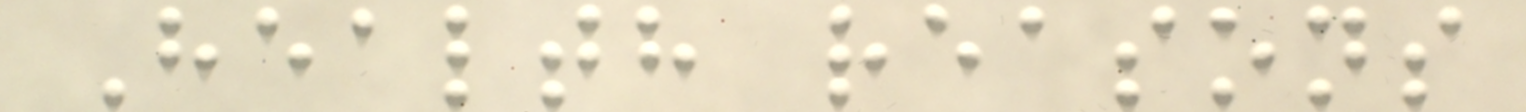Health reasons
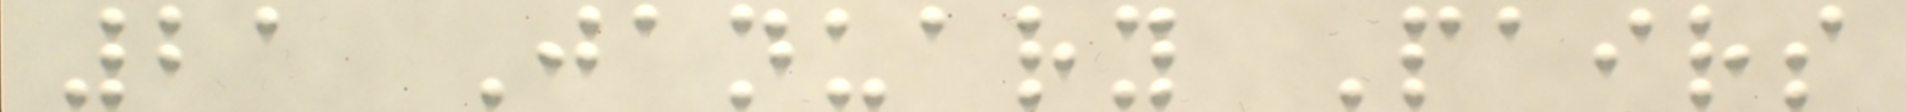21 January Pairs
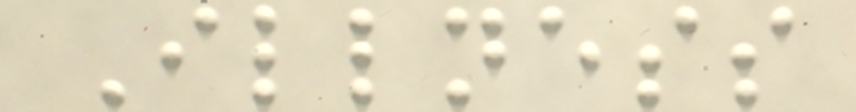Illness
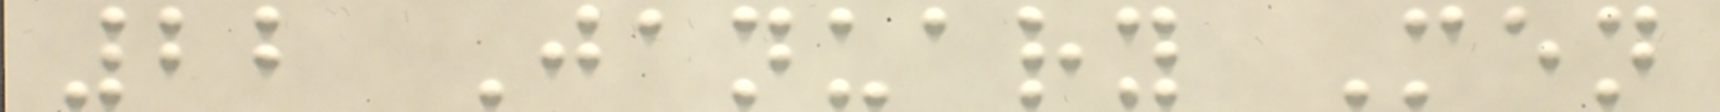22 January Men
